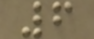6
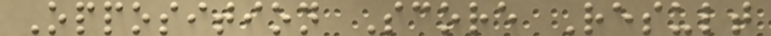Opposition Score Result
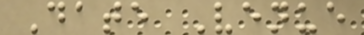Date Venue
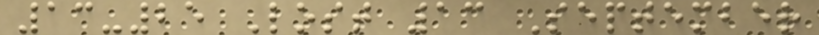13-25 Lost 13 September
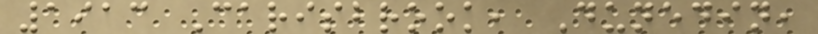1913 Carisbrook, Dunedin,
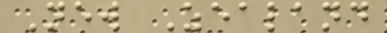New Zealand
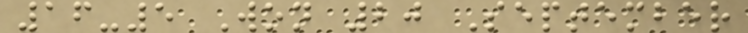16-5 Won 20 September
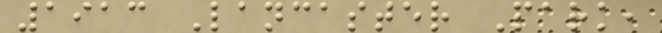1913 Lancaster Park,
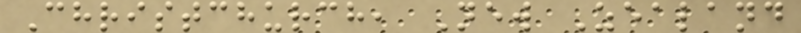Christchurch, New Zealand
